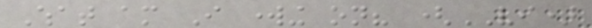What am I working on? (VI)
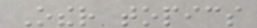Other topics
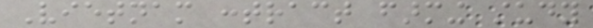Vietnam contract farming study
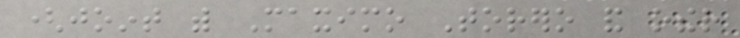(joint with Maximo Torero and other
